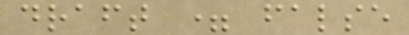draft = false
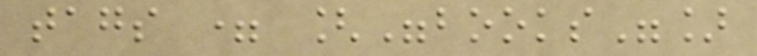tags = ["books"]
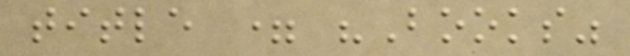title = "Books"
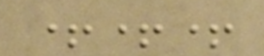+++
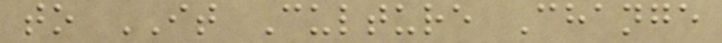to IT Culture Change
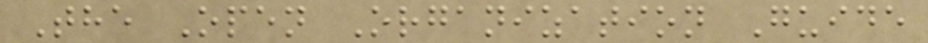The Open Organization Guide
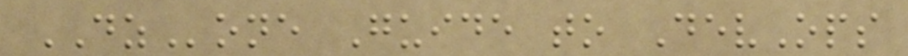DZone Guide to DevOps
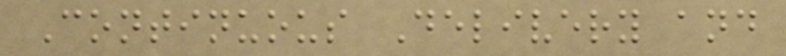Continuous Delivery and
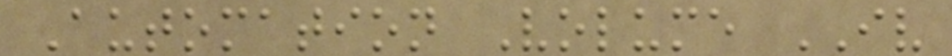Automation Volume IV
